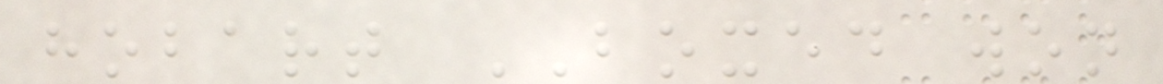hobart BOXED won
